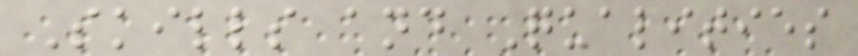Skills and Qualities
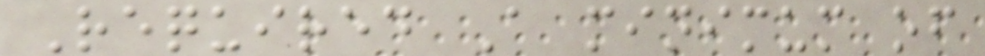Required A minimum of
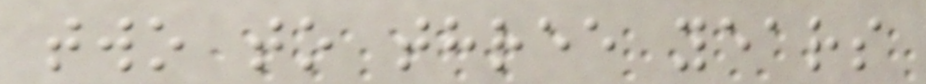two to three years
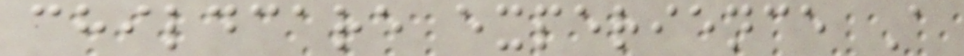childcare experience A
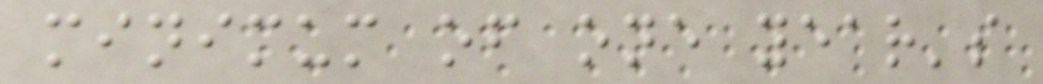minimum of one year's
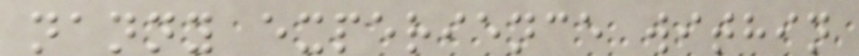nanny experience within
